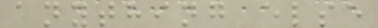anything else
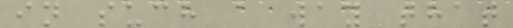in such a way that
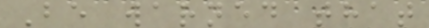Be warned that
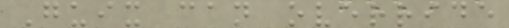Guix can override
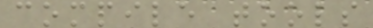compile tools
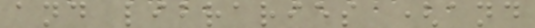and libraries (and
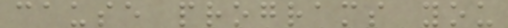cause programs you
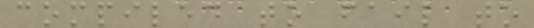compiled to fail to
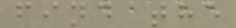find the
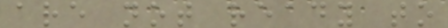are not ready to
